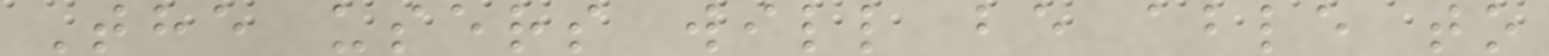The users will be able to
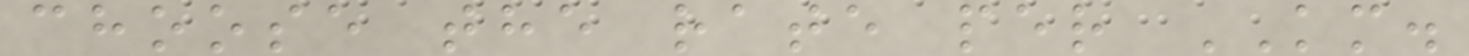choose the rate per KM.
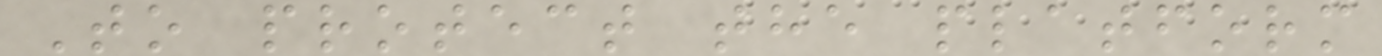To protect the platform
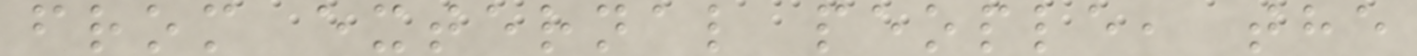from external people, the
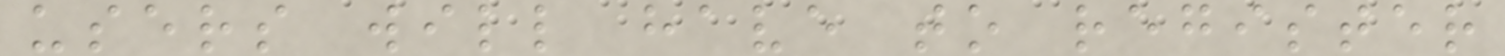users will have to register
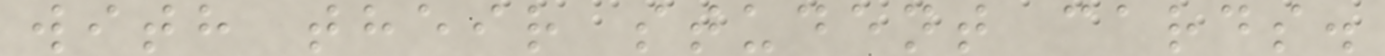with their student cards.
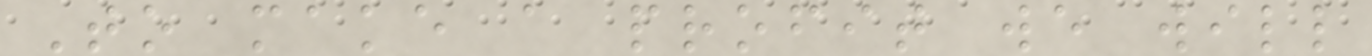To make a profit we will
